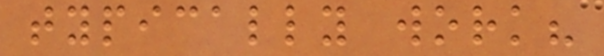typically work?
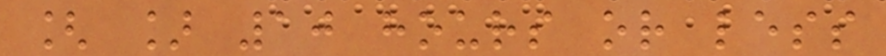[ ] 10 hours or less
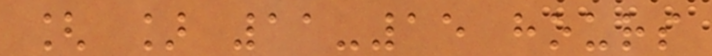[ ] 11-15 hours
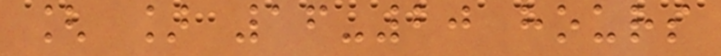[ ] 16-20 hours
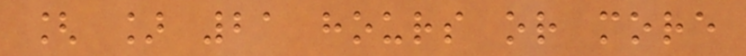[ ] 21 hours or more
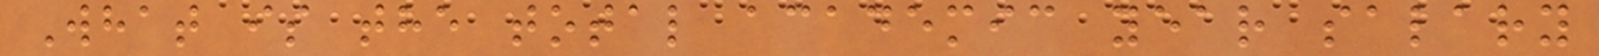What is the total academic year salary
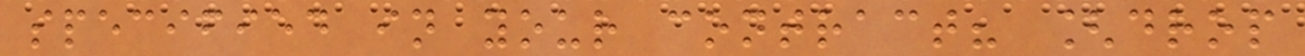specified in your contract? [drop
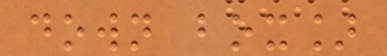down box]
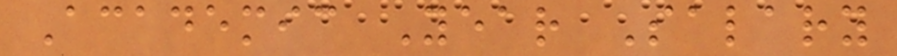Academic Year Salary
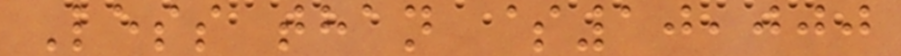Less than $10,000
